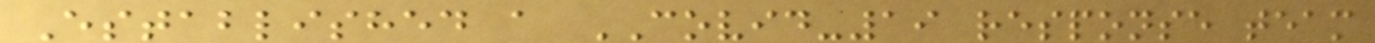Established a COVID-19 response team
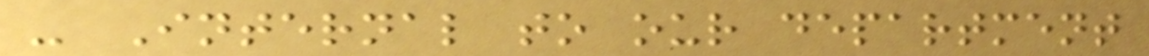- Internal to our department
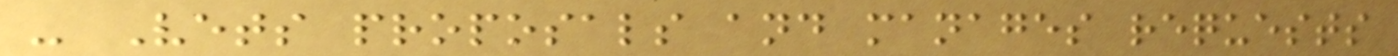- Vets proposals and manages requests
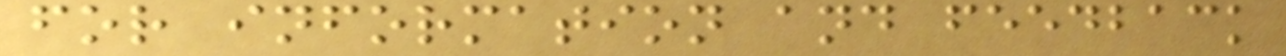for information and feedback
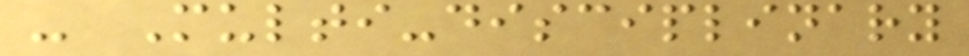- Multi-disciplinary
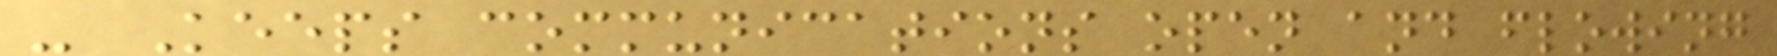- Keeps communications open and flowing
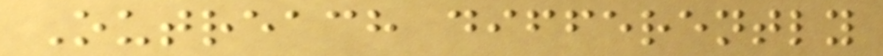Outreach differently
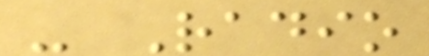- Radio
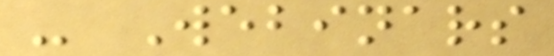- Webinars
